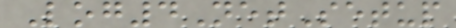Log4NetSetup
